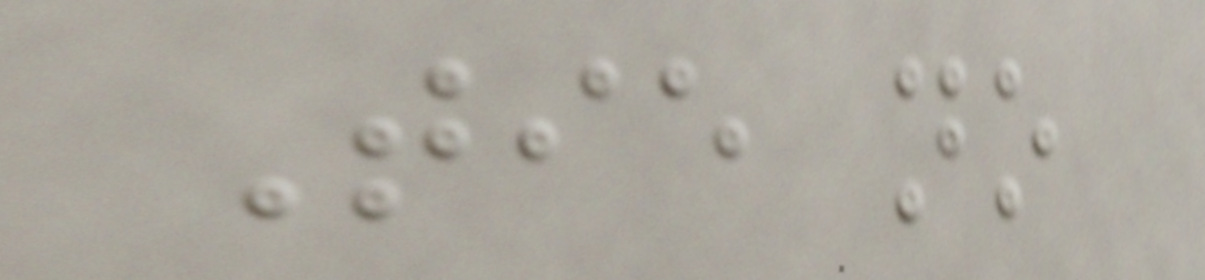Tie no
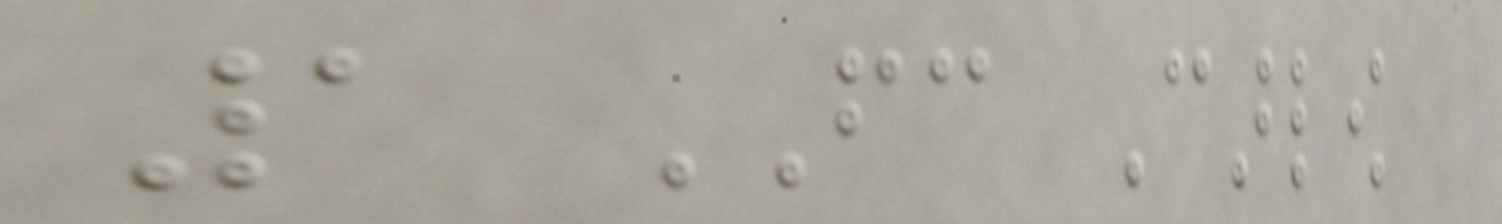1 FC Carlow
